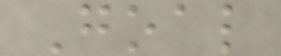Goal
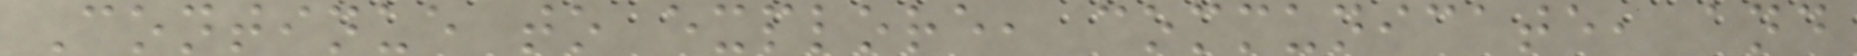Continue to explore, communicate, and
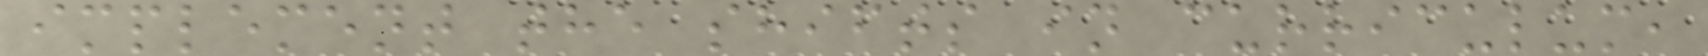implement the shifts in curriculum,
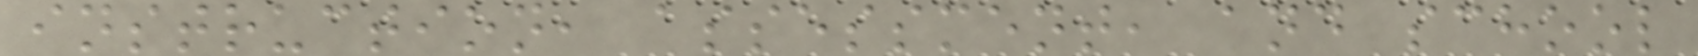instruction, assessment, and school
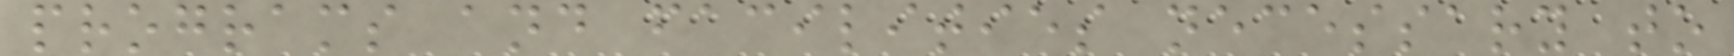programs and facilities necessary to
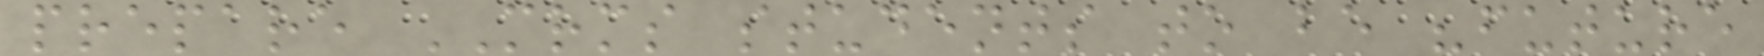prepare MRMS students to be "future
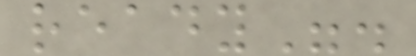ready".
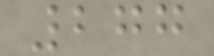277
